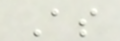As
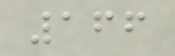166
